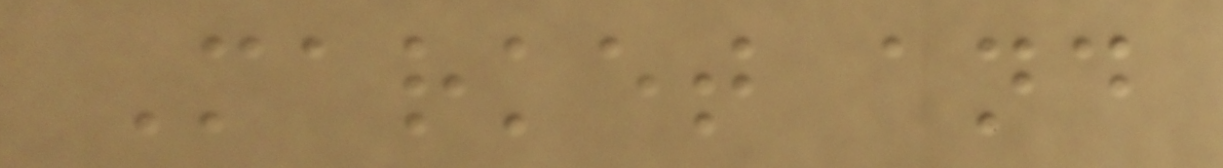Market and
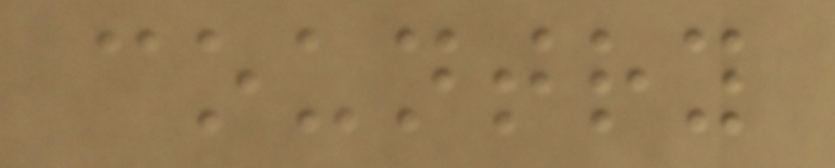country
